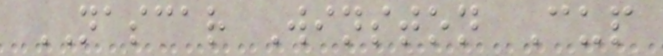NASCAR Winston Cup
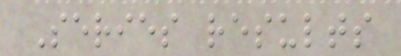Series results
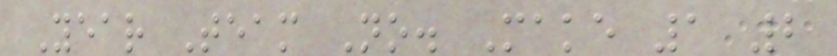Year Team No. Make 1 2
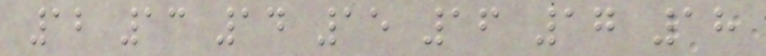12 13 14 15 16 17 18
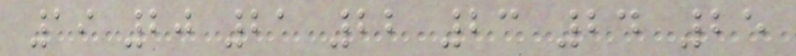19 20 21 22 23 24 25
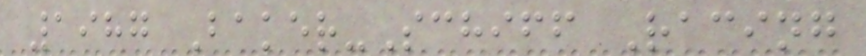1987 Baker-Schiff Racing
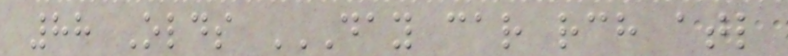88 Olds DAY CAR RCH ATL
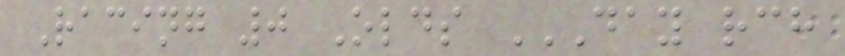Racing 0 Olds DAY RCH
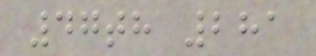47th 281
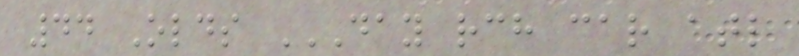44 Olds DAY RCH CAR ATL
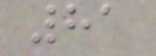81
